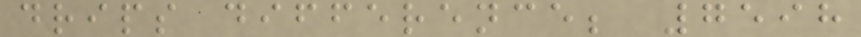drips difference; 7598
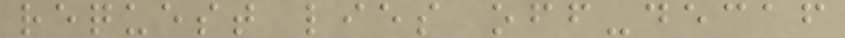request lies off-decaf
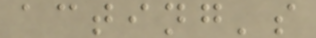acting's
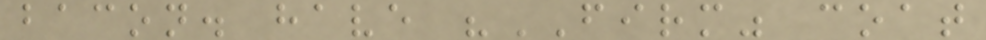bacon. have "FIRM" coat
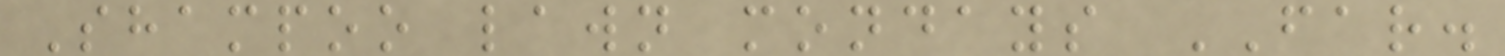Shampoo lawn mondays FAR.
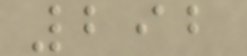292
